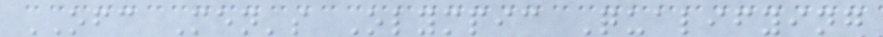OFC Men's Olympic Qualifying
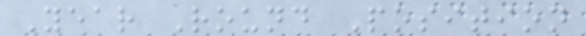Year Round Position
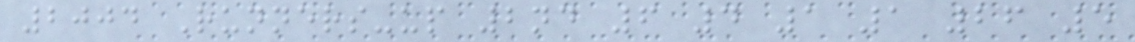2004 Runners-up 2nd 6 4 1 1 26 5
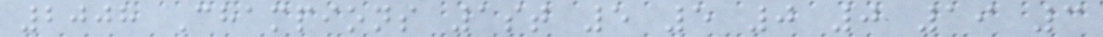2008 Champions 1st 5 5 0 0 19 3
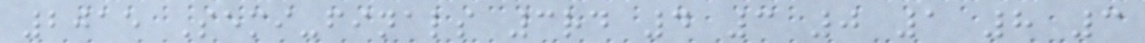2015 Semi-finals 3rd 4 3 0 1 8 3
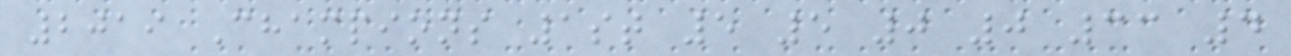2019 Champions 1st 5 5 0 0 33 4
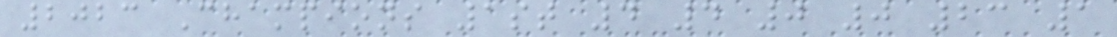2023 Champions 1st 4 4 0 0 23 1
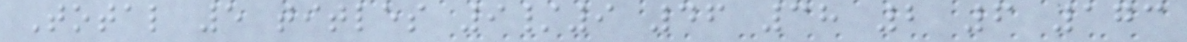Total 5 titles 9/9 46 38 2 6 173
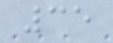35
